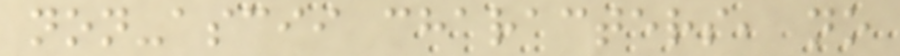non-ascii characters, no
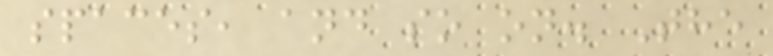spaces, and so on. The
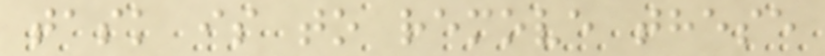task is to remove these
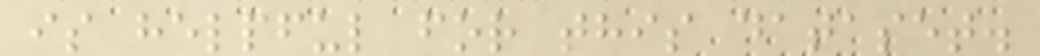is helpful for this dataset.
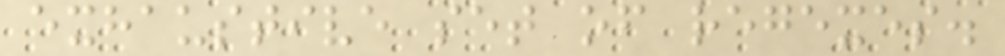exhaustive set of regexes.
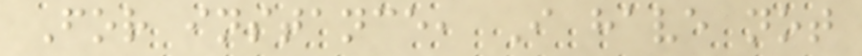For instance, I have not
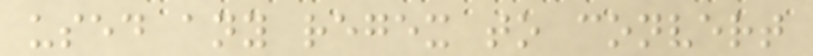used any regex to convert
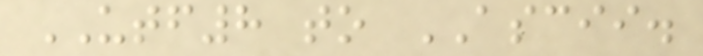UTF8 to ASCII.
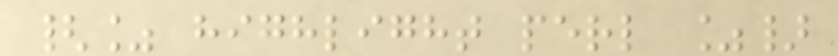{% highlight perl %}
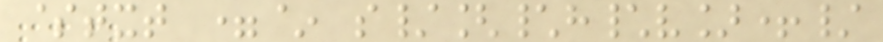$txt =~ s/[\h\v]+/
